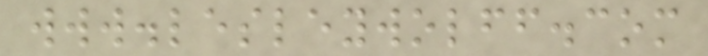www.lesleywolff.com
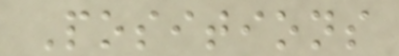Positions
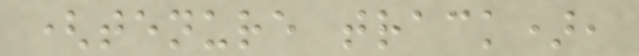(tenure track),
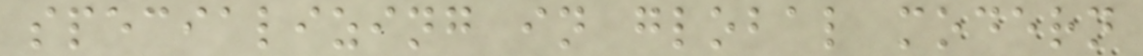specializing in global modern
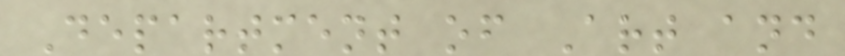Department of Art and
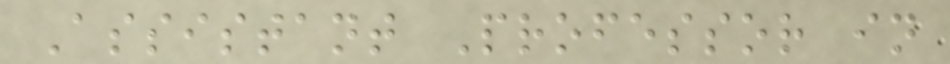Assistant Professor in
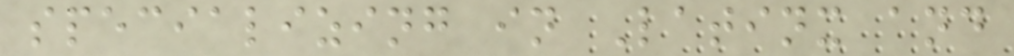specializing in Latinx and
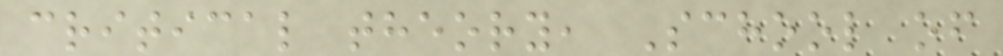critical theory, School of
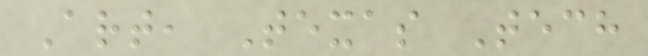Art, Texas Tech
